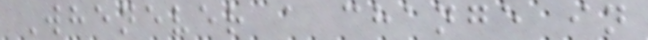Whenever a change in
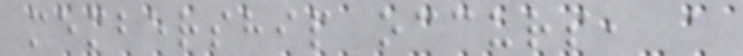membership occurs, a
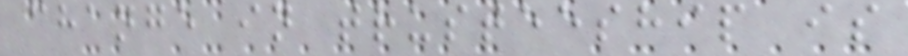change in trusteeship is
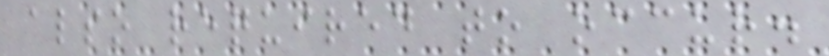also required to occur.
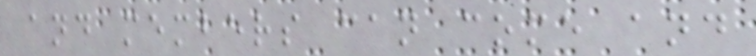and members can come and
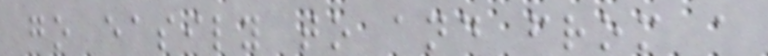go easily to and from a
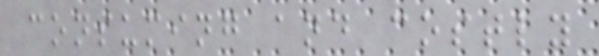consuming and costly
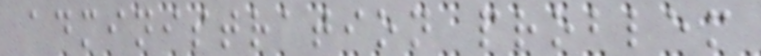administration problem
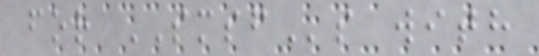for SMSFs with
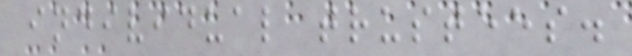individual trustees.
